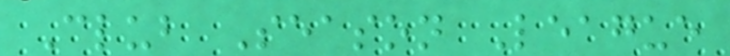Club Season League
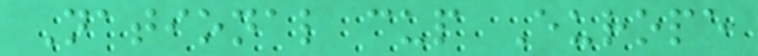National cup Europe
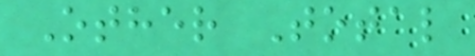Other Total
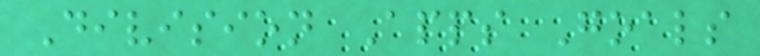Division Apps Goals
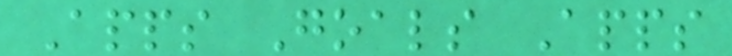Apps Goals Apps
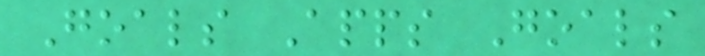Goals Apps Goals
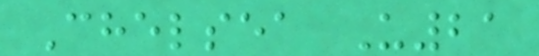Chelsea U21
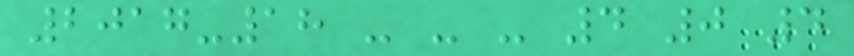2017-18 - - - 4 0 4
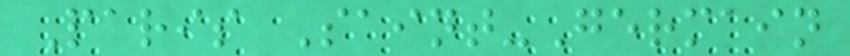Paris Saint-Germain
